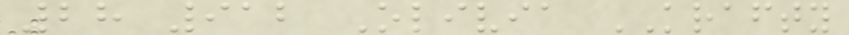28 912 Olivia KRAFTY
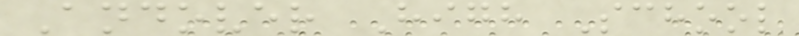Andover High School
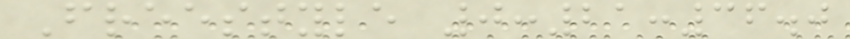Freestyle 0:21:36.0
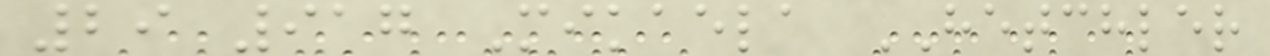29 917 Mikaela HETCHLER
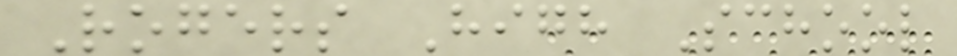Rogers High School
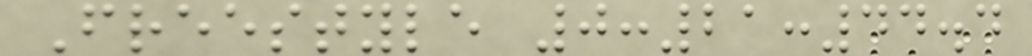Freestyle 0:21:44.4
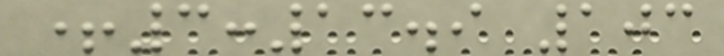+3:13.9 103
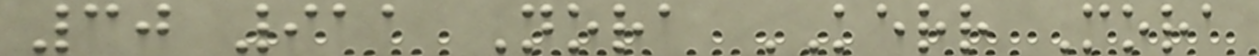30 911 Nora KERR Mora
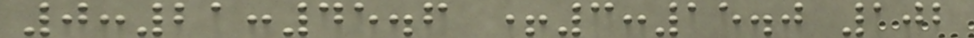0:21:45.6 +3:15.0 102
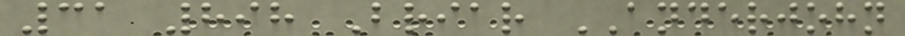31 898 Briar ANDERJOHN
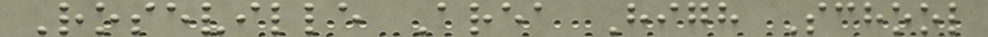Roseville Area High School
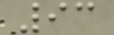93
